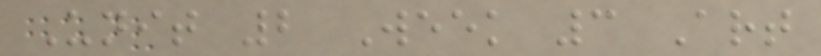Unit 2 Week 3 Art
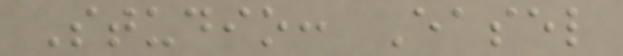Studio: Easel
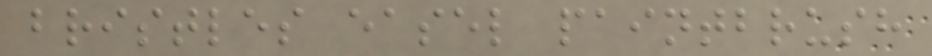bristles easel paintbrush
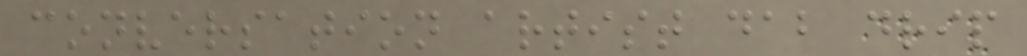conversation artist dab drip
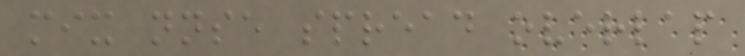mix nnse spread overlap
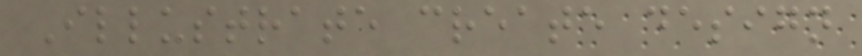Illustrate create design
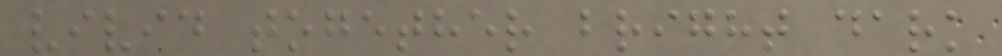vivid together bright dark
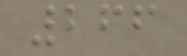266
